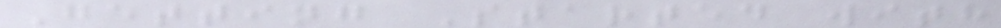Getting Started with
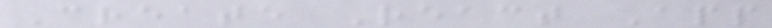Create React App
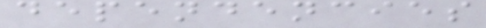dependencies
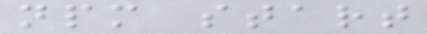npm start
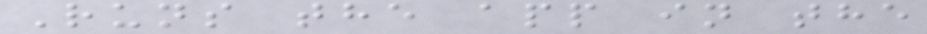Runs the app in the
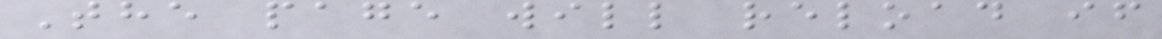The page will reload if
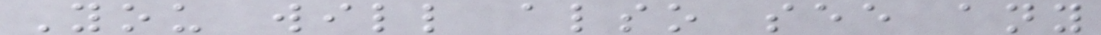You will also see any
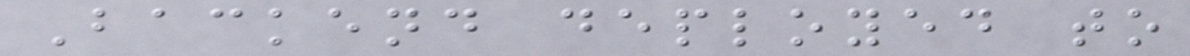Backend deployed to
